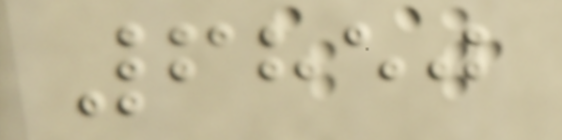6850
